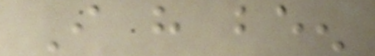I have been
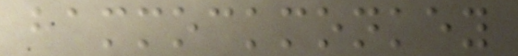hammockmonkey
